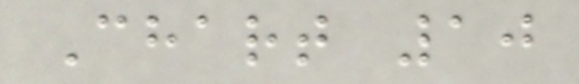Chart 10
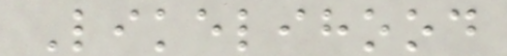Likelihood
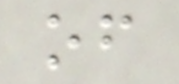of
